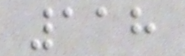118
